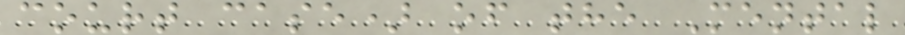court case) of the Mental
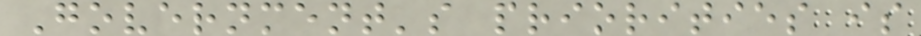Government's priorities is
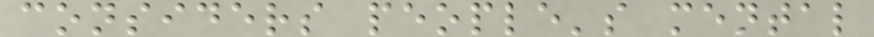considers people's mental
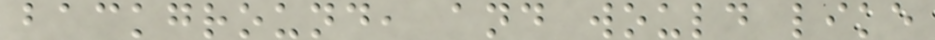background, and would like
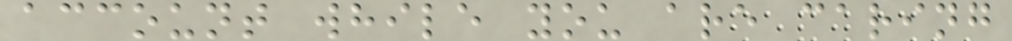account while you are caring
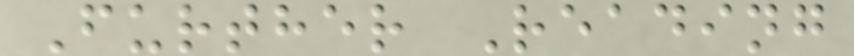Further Reading
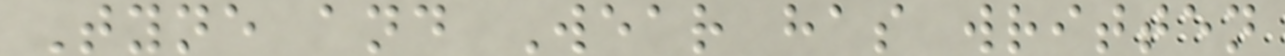Tyne and Wear has written
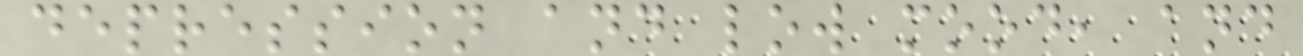depression and low mood, and
